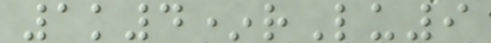1k4*rLu9
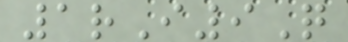1rI9Q
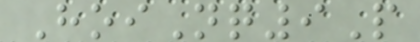HoiNq9P
